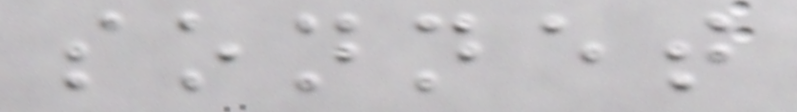sonnet
